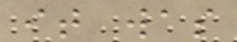it was
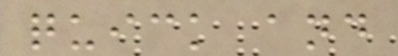quick and
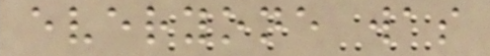everyone was
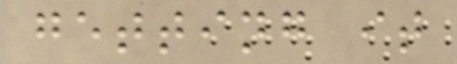getting it
